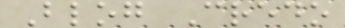Blog Credo
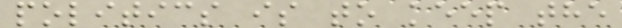politics is to keep the
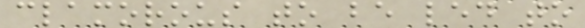clamorous to be led to
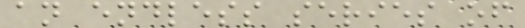an endless series of
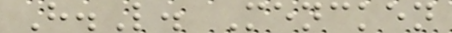H.L. Mencken
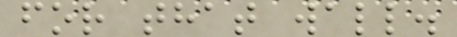for that wall.
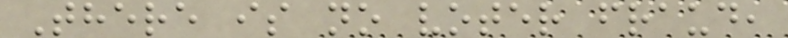There is no voter fraud,
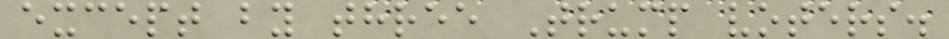except by three Trump voters.
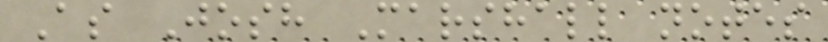As Josh Marshall notes
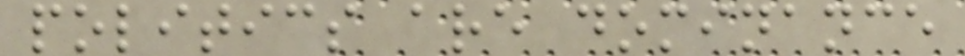politics are dominance
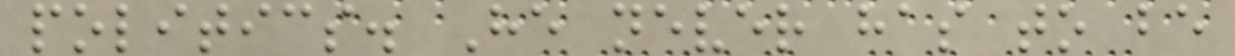politics. He never has to be
